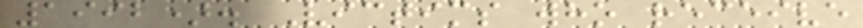1992). Victims who receive
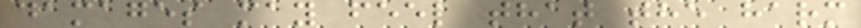damages may feel that the harm
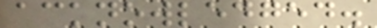acknowledged.
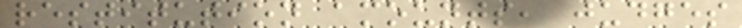restitution amounts, judges
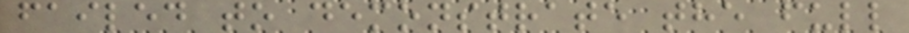failed to demonstrate the full
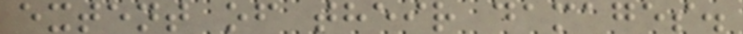extent of their damages.
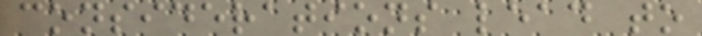considerations lead to
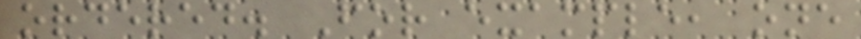ordered. For example, one
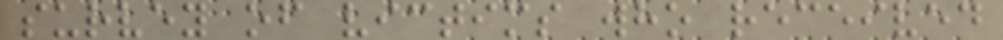survey of victims who received
